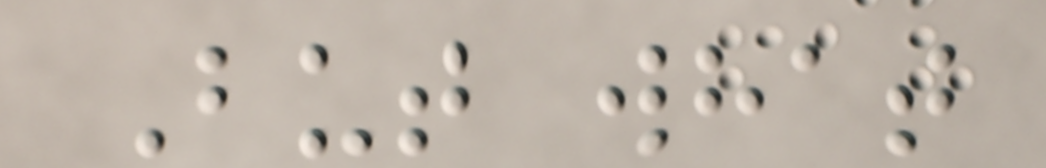But what
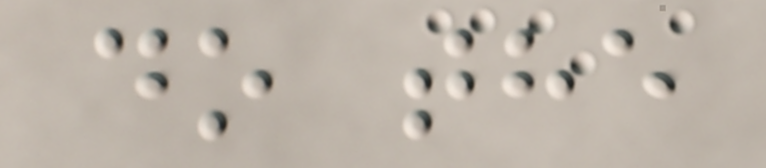do the
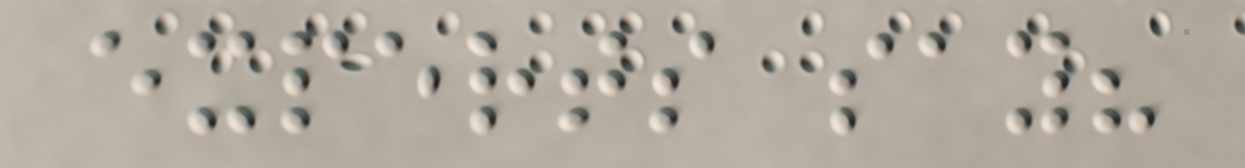experts say?
